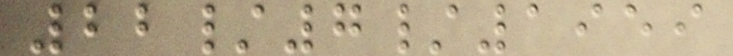22/7/1959
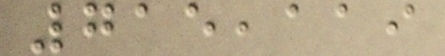715,119
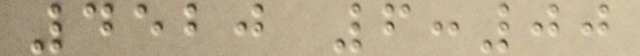4520 6:00
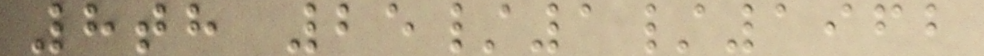8th 25/1/1962
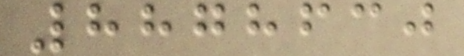8878630
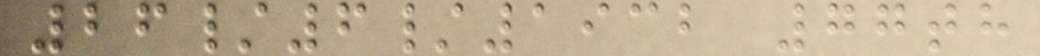26/6/1932 77th
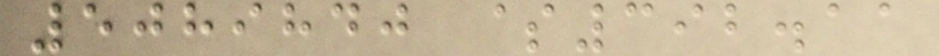5089840 $392.11
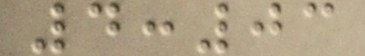4:03
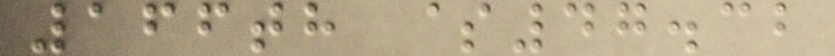166th $47.32
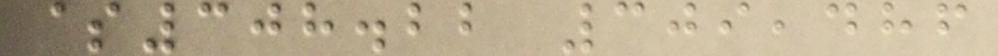$308.22 309,486
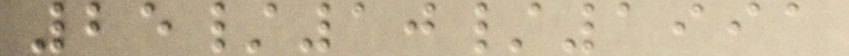25/10/1991
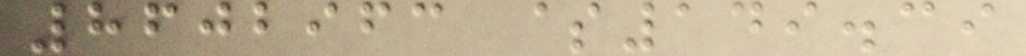8602963 $149.39
